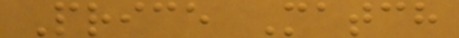Price Match
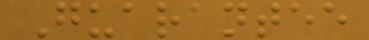Guarantee
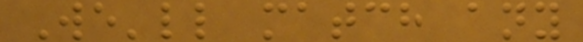We'll match any
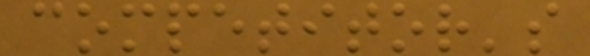competitor's
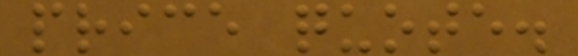price quote.
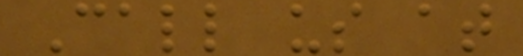Call us at
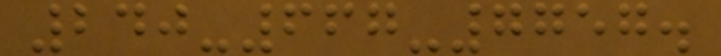240-667-7757.
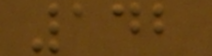142
